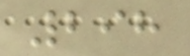298
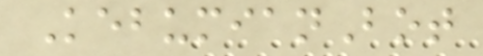KebumianBot
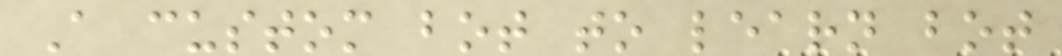A custom bot to learn bot
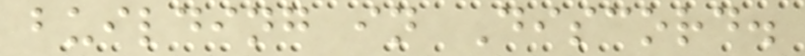building in Discord.
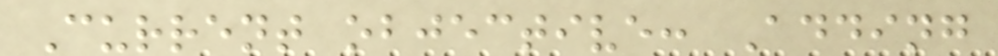Current objective: Adding
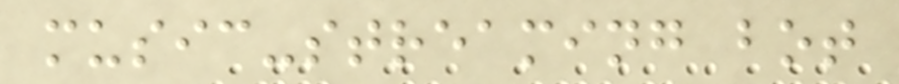music-streaming bot
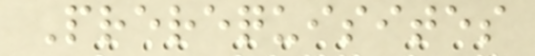Prerequisites
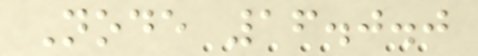Node 16.0.0
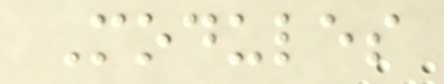Modules
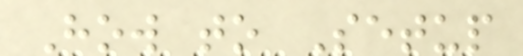How to Setup
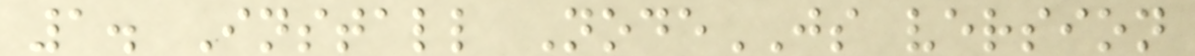1. Install NodeJS version
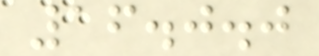16.0.0
